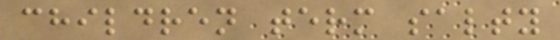children term salty
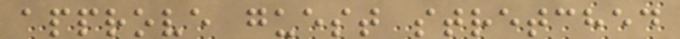approve guest stretched
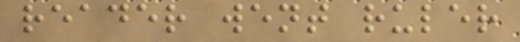reader went ruler
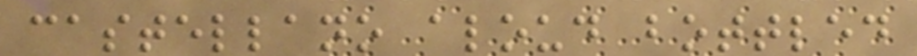castellano aloud bottled
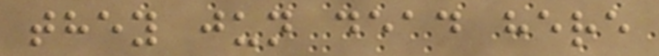they jun dead here
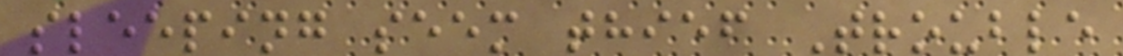sleeping seem thief Trouble
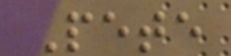Pete
